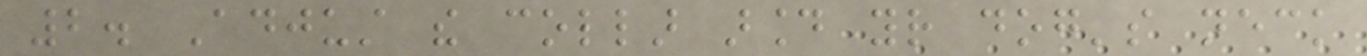2. Adjust the collar around your dog's neck
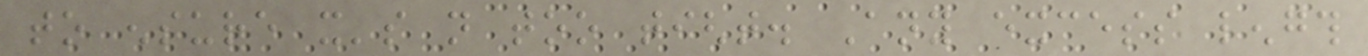to ensure it's not too tight. Any excess length
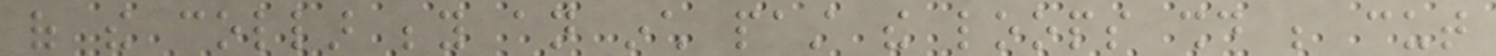of the collar beyond an inch past the loops should be cut
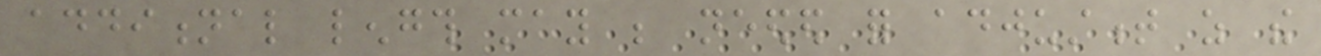additional length may be needed for adjustment as the
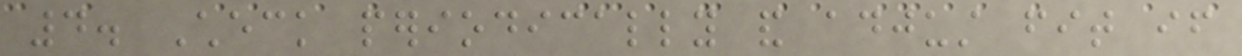4. Check periodically and adjust fit if
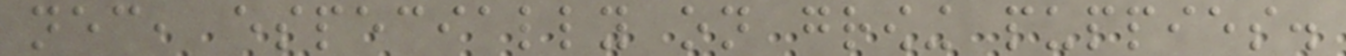necessary, especially on growing puppies.
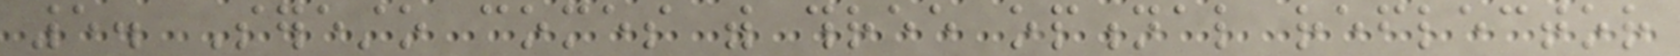5. Seresto comes with three optional reflector
